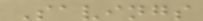Savings
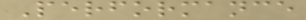Performance
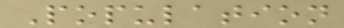Population
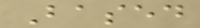Based
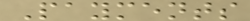Payments
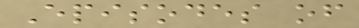Episodes of
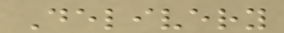Delivery
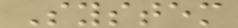System
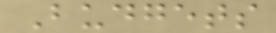Budgets
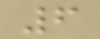6
